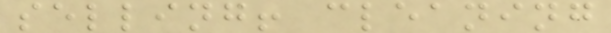selling! cleaning
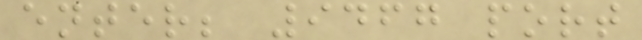enter; 9467 port
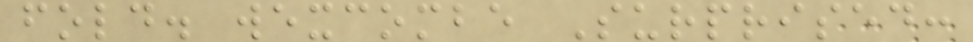fold. wexcombe Surprised:
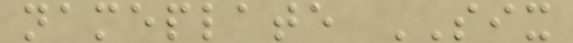nameplate SIX
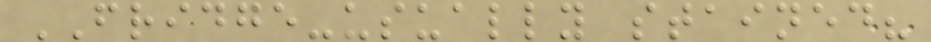FRIDGE-usually stained?
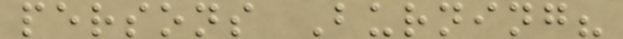persons Burning?
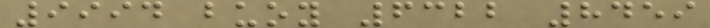9994 buoy 6322 8459
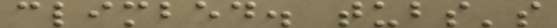climbed. tubs's
